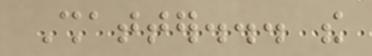Shatter... the
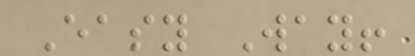Easy Way!
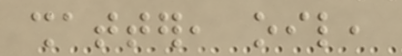shatter, oil,
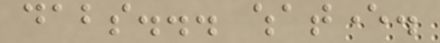dabs... whatever.
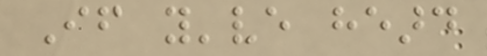If you've heard
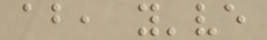about, you've
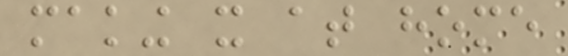making it at home
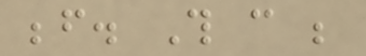before. This can be
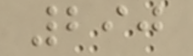290
